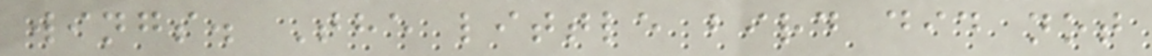wings. The little bird did not
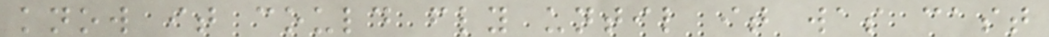know it could fly until it was cast
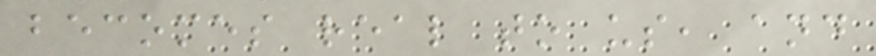becomes real to us, and
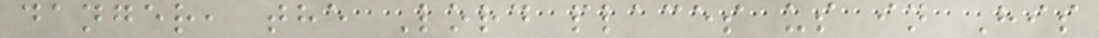danger, the Lord places us in His
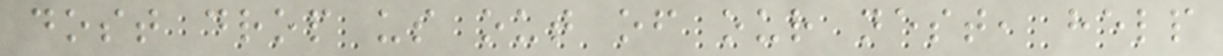dost drop us out of our nest, help
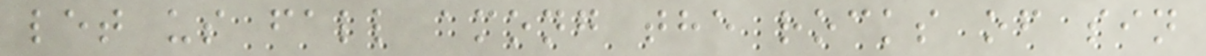let us fall among the rocks of sin
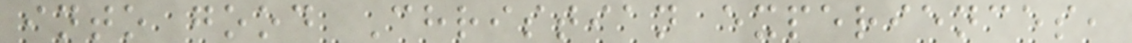into good Christian experiences,
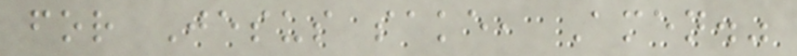for Jesus sake, Amen."
